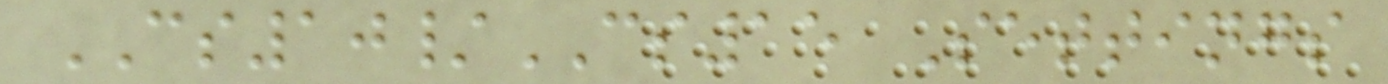CS10/CS15 Settings
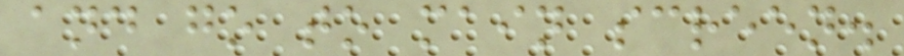and go to main screen.
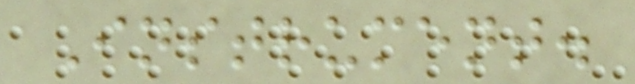Instrument.
